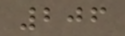206
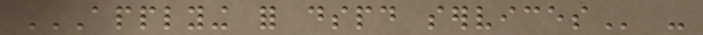APPLYING FOR DSPD SERVICES -
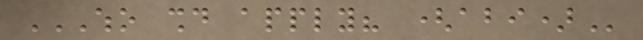WHO SHOULD APPLY? (ABI)
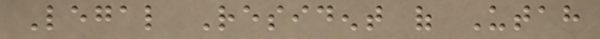Legal Resident of Utah
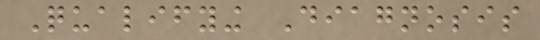Qualifying Diagnosis
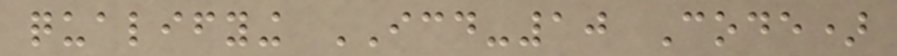qualifying ICD-10 Code)
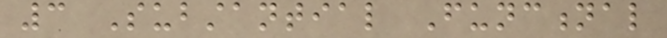3 Substantial Functional
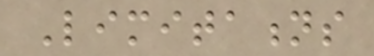Limitations
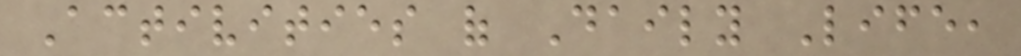Activities of Daily Life,
